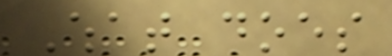What does
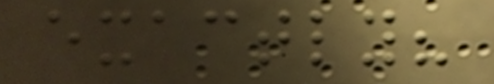exactly?
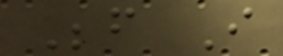Before I
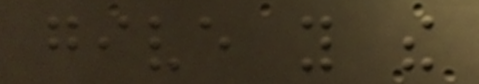give you the
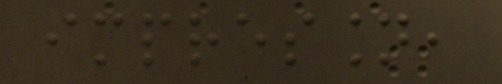impression,
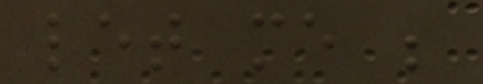let me be
